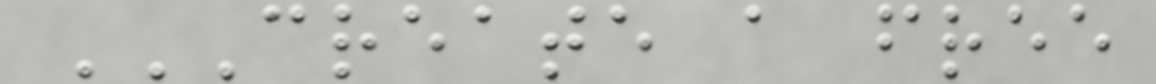CREATE A FREE
